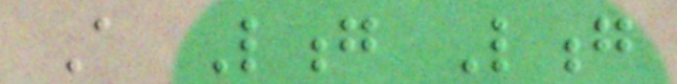A Long Long
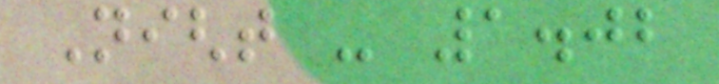Night - 1.02
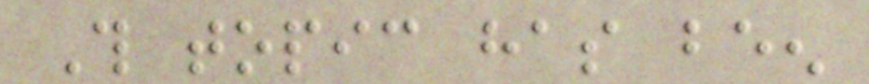This topic has been
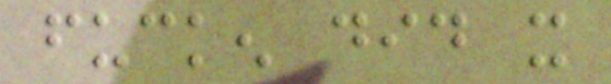fucken did it
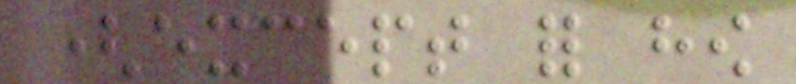(except for how
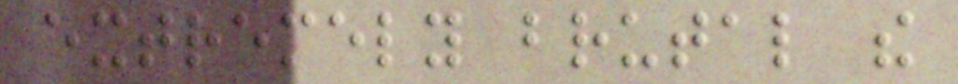extremely brutal the
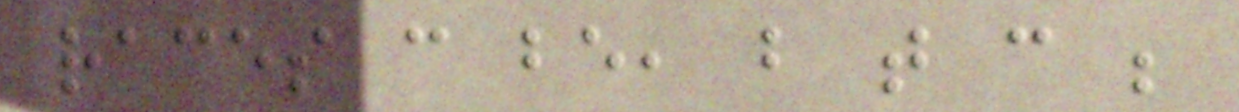races can be, but that can be
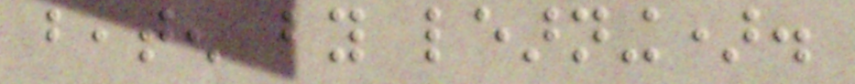beaten by learning).
